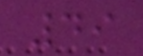49
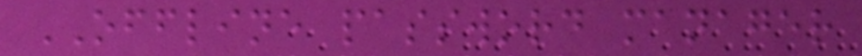OFFLINE password manager
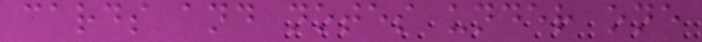cards and notes under one
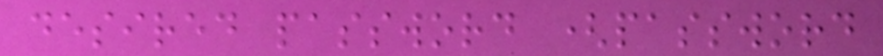desired password (password
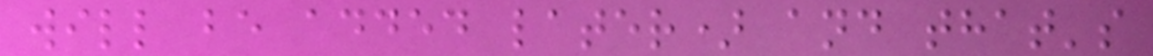will be added later) and that's
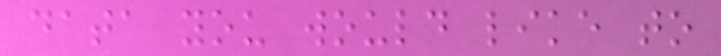data you would like to
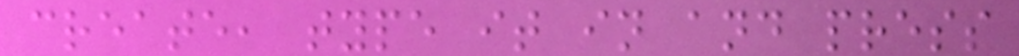create, type it in and press
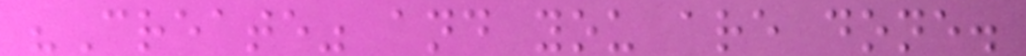"Create" and you are done.
